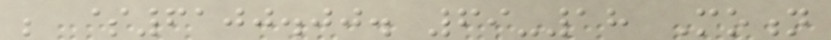be $6100.00. 69-18 Motion
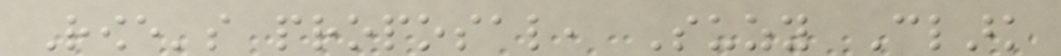Rowe's proposal, Suzy Clark
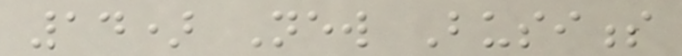14) New Business
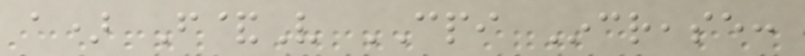a) F&V CPI Increase:
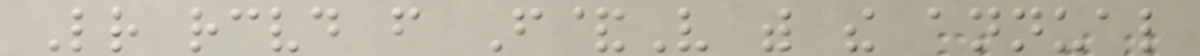Letter received from F&V with the annual
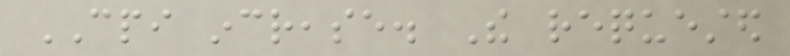CPI increase. The requested
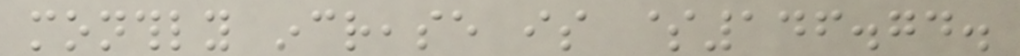monthly increase is $146.74.
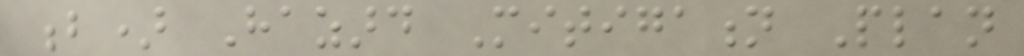b) Hazard Mitigation Plan
